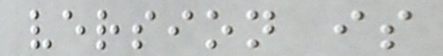version is
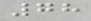78
